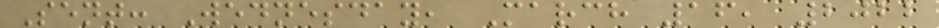Sent: Wednesday, March 16, 2022
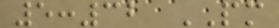5:32 PM
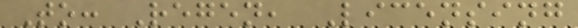To: Regen, Licensing
